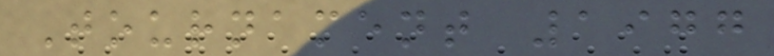Tournament 1977
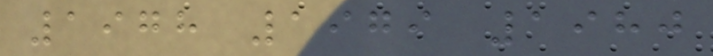1978 1979 1980
